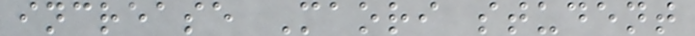increase Maori student
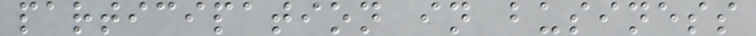participation in business
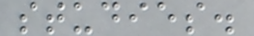studies.
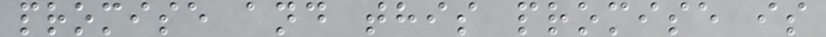promise and this promise is
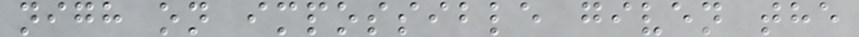nigh on impossible given the
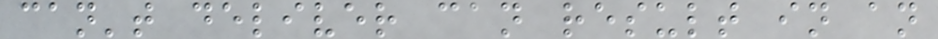can't deliver can result in an
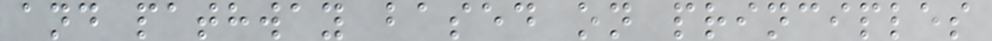and pathway based on principles
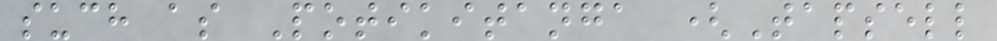such as Potikitanga (Tapsell
